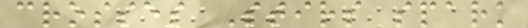crosses Stirs spark
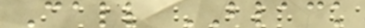Call BLACK
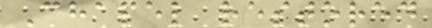Chapel restored
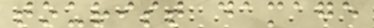tourist damage
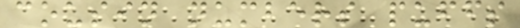cousin numbers puffs
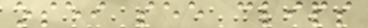osei see clips
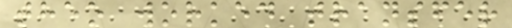theo worked transfer
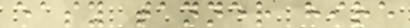easy tanner hire
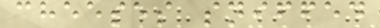cheeses sniffed
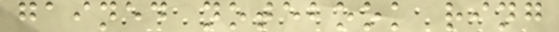gained notebook ring
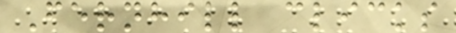Fernhill clicks
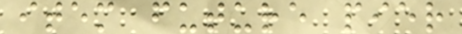item future pier
